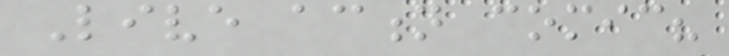Live action comic?
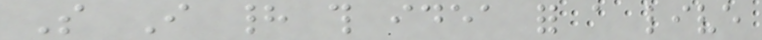So I had this idea for a live
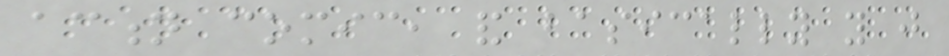action comic, and basically you just
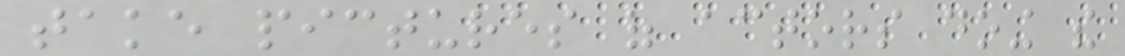take pictures of actors doing the
